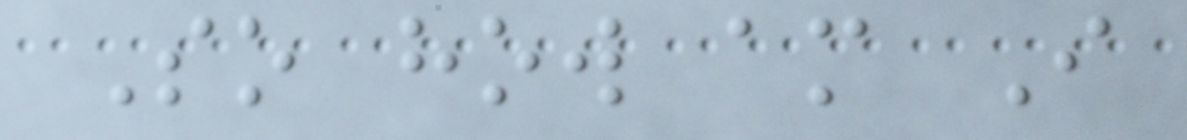So how am I
